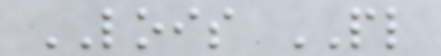LOIS PL
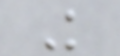K
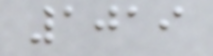1019
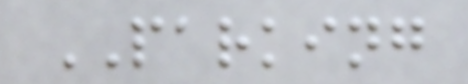PARKING
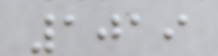1019
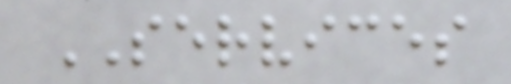SERVICES
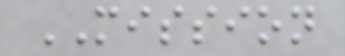MISSION
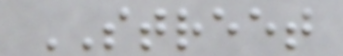STREET
